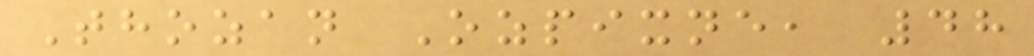Thozan Ozpixne, 48
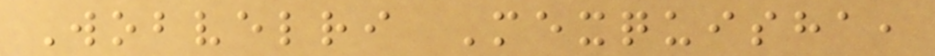Wobvelri Mexquisha,
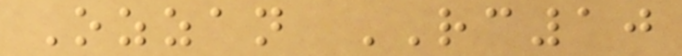Ozzan RC10
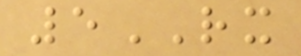5RX
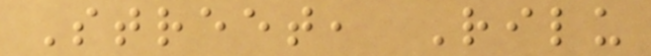Street, Rilu
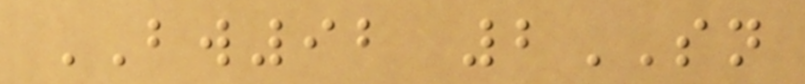BW92 2SN
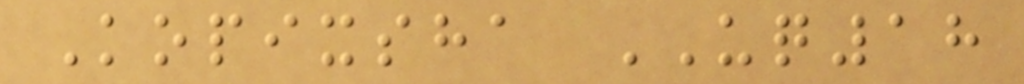Kopixsha UQ18
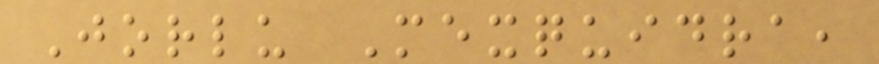Jorlu Mexquidra,
